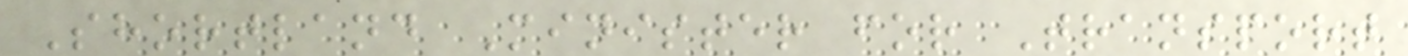Shortland Minister for Transport
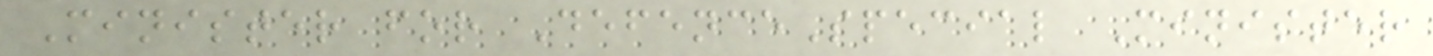Minister for DefenceSpecial Minister
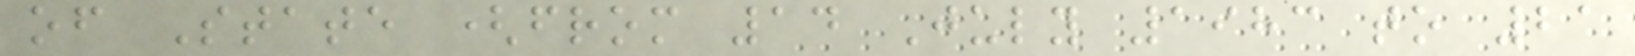of State (from 14 July 1983 to 21
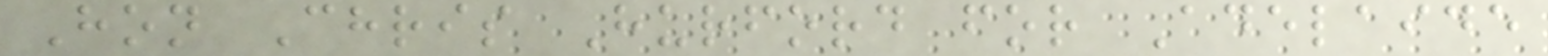Hon Chris Hurford for Adelaide
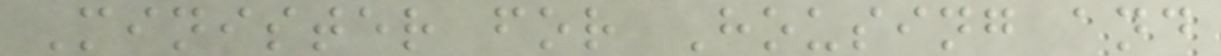Minister for Housing and
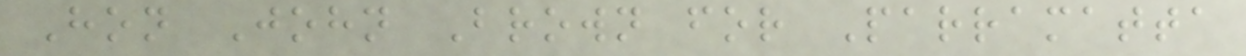Hon John Brown for Parramatta
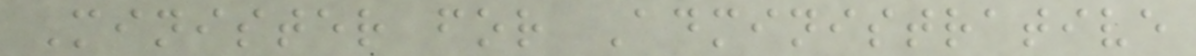Minister for Administrative
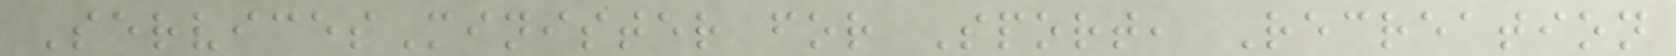ServicesMinister for Sport, Recreation
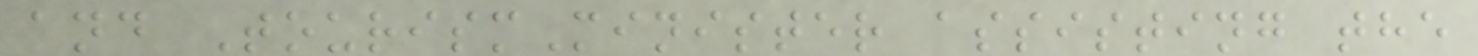and TourismMinister assisting the
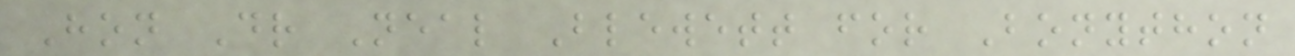Hon Dr Neal Blewett for Bonython
